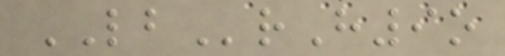LBrH9o
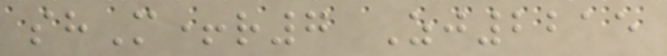shM+r7 Zj2215
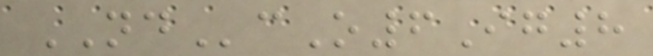NDcO6Ig8
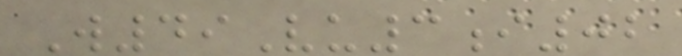W49Vu3i02
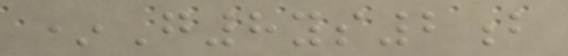*G8ys2b
